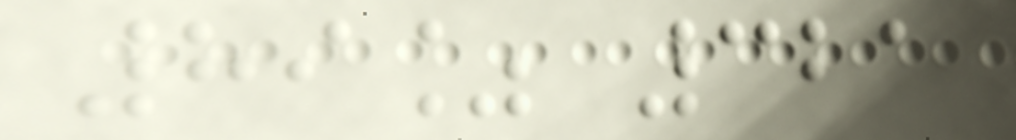89% 321
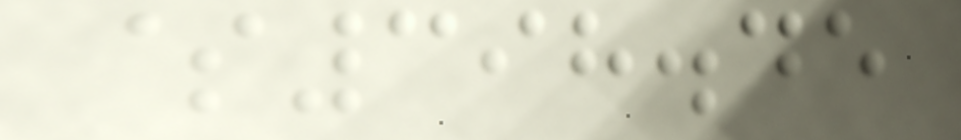$398.45
